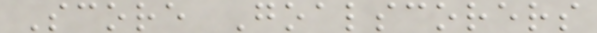Score Goalscorers
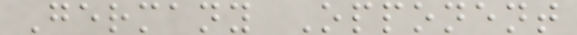Germany Opponent
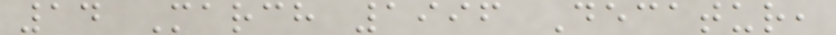14 March 1996 Decatur,
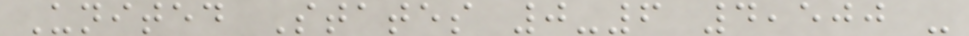United States 0-6 4,500 -
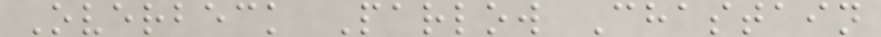Overbeck Parlow Chastain
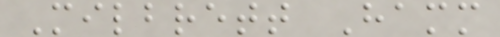Milbrett Hamm
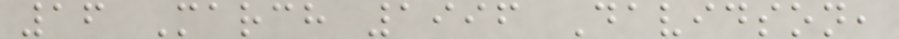16 March 1996 Davidson,
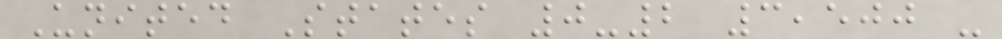United States 0-2 3,500 -
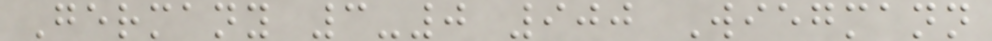Germany 3-0 900 Wiegmann
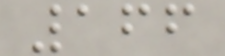166
